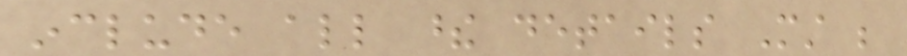include all these details Must be
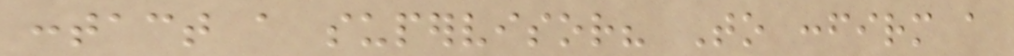contact a supervisor? To confirm a
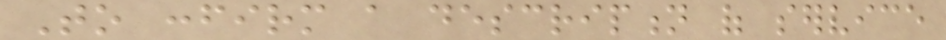To confirm a description of service
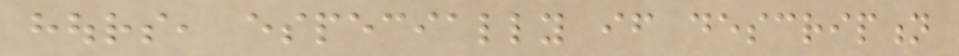hours, especially if description
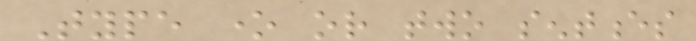Type one or two sentences
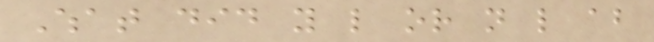What did you like or not like about
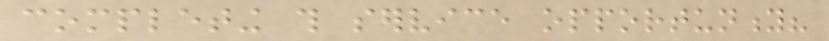completing this service opportunity?
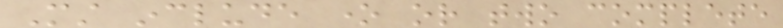Must include one or two complete
